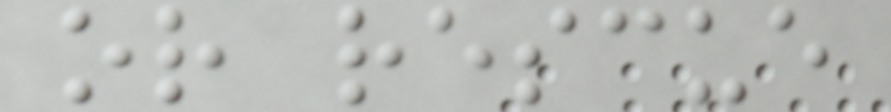or rescue
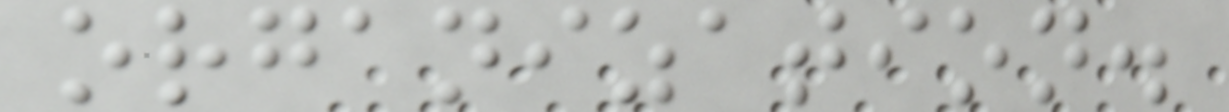organization.
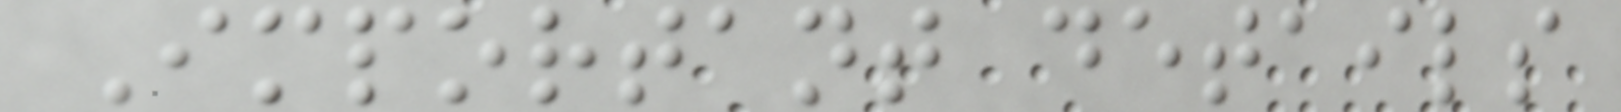Important details
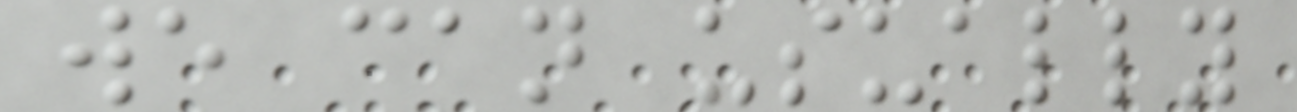we can usually
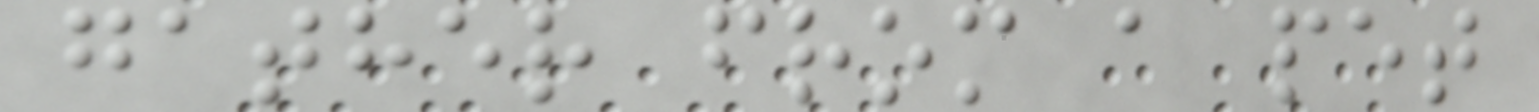gather from a pet
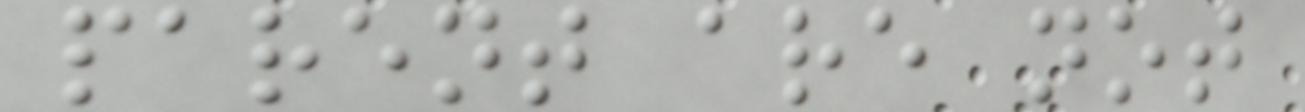parent are not
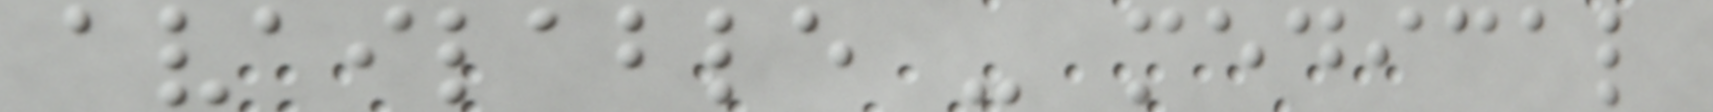available - medical
